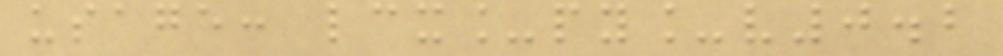usage: lcx_py_v0.2
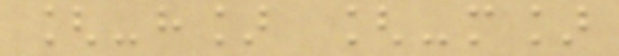[-h] [-m]
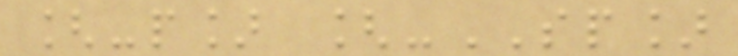[-p] [-SP]
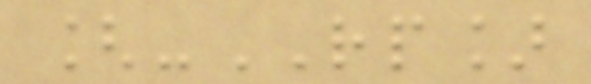[-RP]
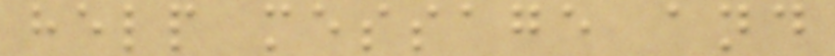help message and
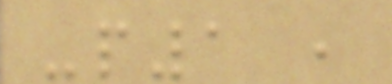-p1 ,
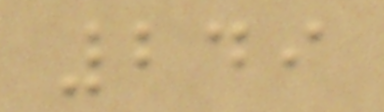249
